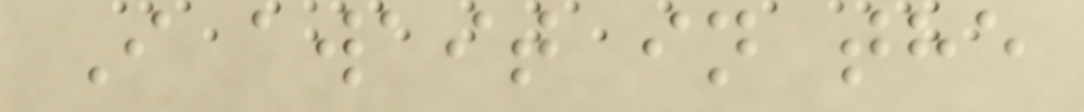I await in the
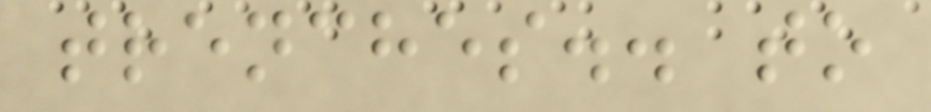trenches.. to
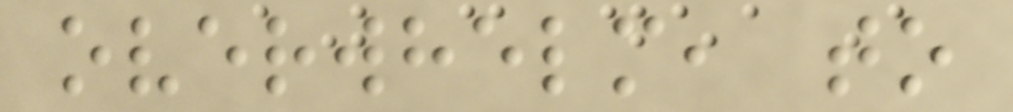overwhelm, to
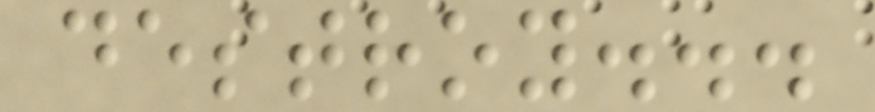destroy...
